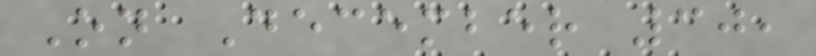On December 30,
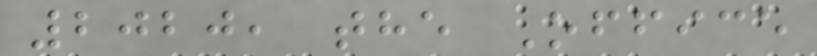2020, the Office
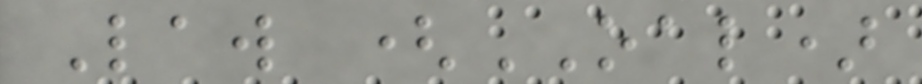Law (OAL)
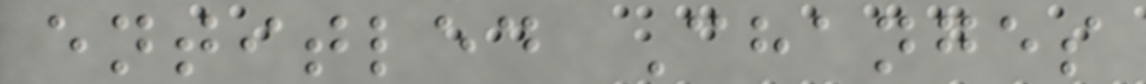entitled Changes
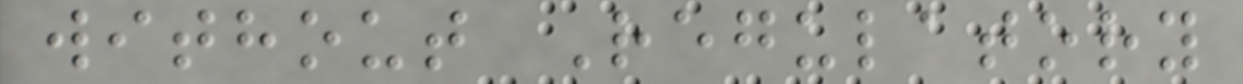without Regulatory
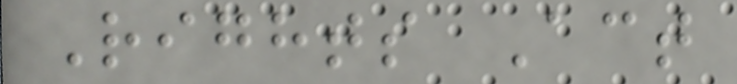Rights Act
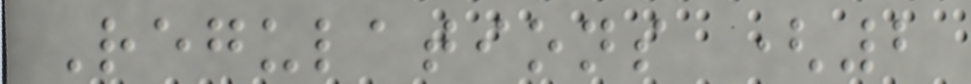Regulations (2
